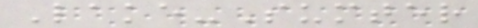Lake-Sumter
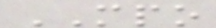MPO
